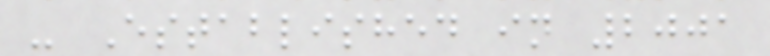- Established in 2001
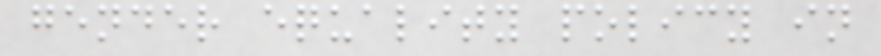gender equality policy in
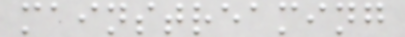mainstreaming
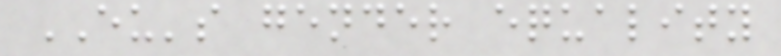EU's gender equality
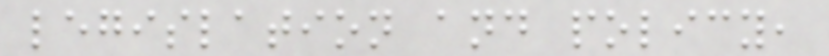legislation and policy,
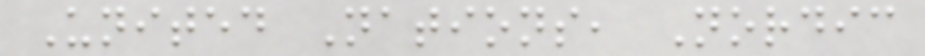United Nations, Nordic
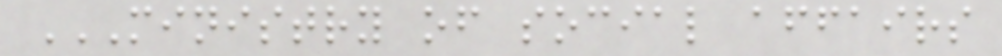MINISTRY OF SOCIAL AFFAIRS
